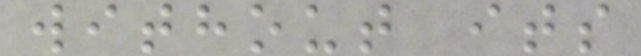without its
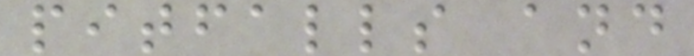pitfalls and
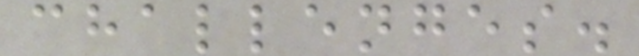challenges.
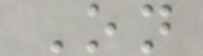On
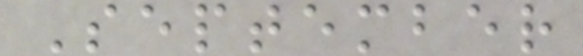September
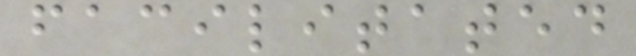facilitated
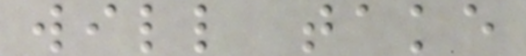will take
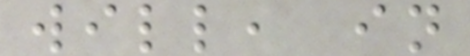will, in
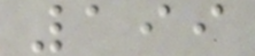199
